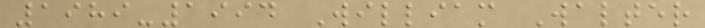1989-1994 William Walter
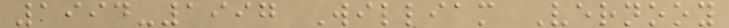1994-1997 William Vernooy
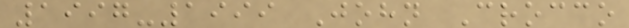1997-1999 John Crocco
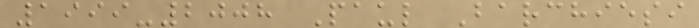1999-2008 Paul Barchiesi
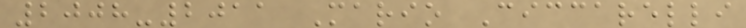2008-2011 Mario Ciccarelli
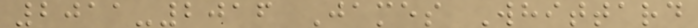2011-2016 James Whittard
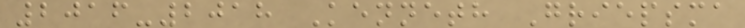2016-2018 Kenneth Griepsma
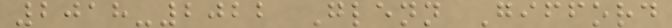2018-2022 Glenn Gifford
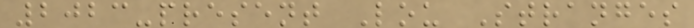2023-present Lou Stranges
